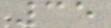35
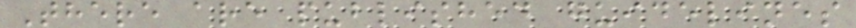There are published guidelines
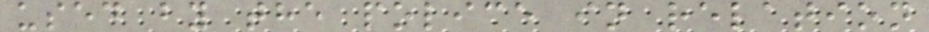used by the police in relation
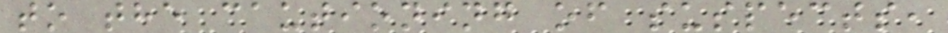to the cautioning of suspects,
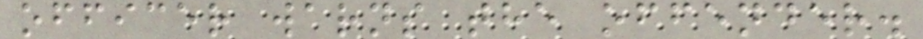officer warns the offender.
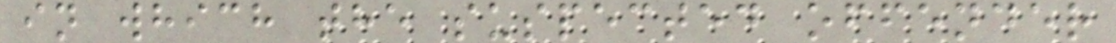in which the suspected offender
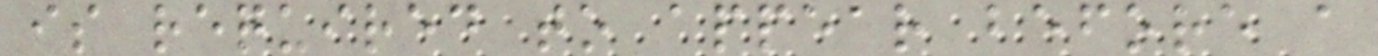is required to appear before a
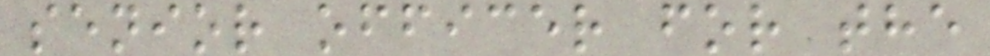senior officer for the
